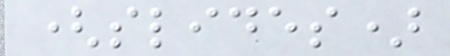(slides)
